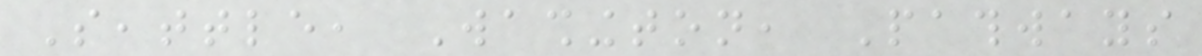Seattle, Washington, Pathways
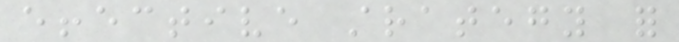effective strategy for
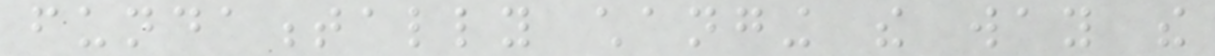fundamentally changing the way the
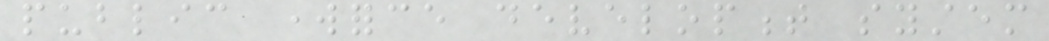public workforce development system
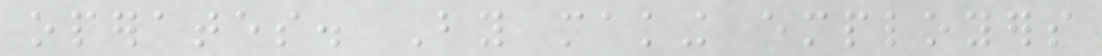operates. By making employers
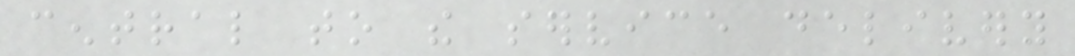central to the service delivery
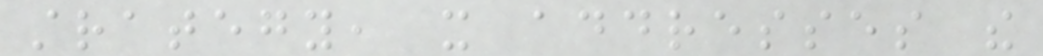strategy, it addresses the
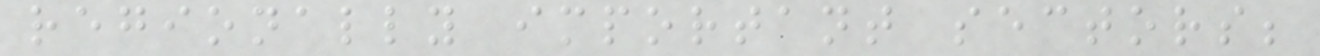regionally important sectors;
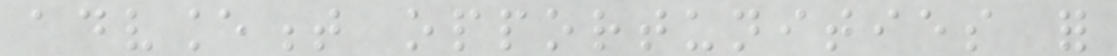advancement opportunities for
